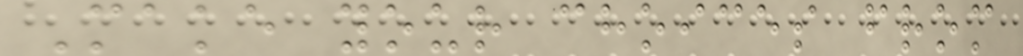Make your choices from
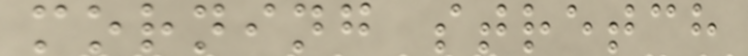morning stretch
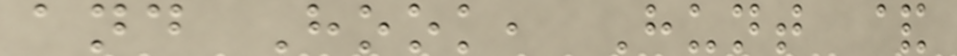and Hook, Hunt &
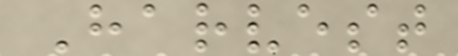Harvest
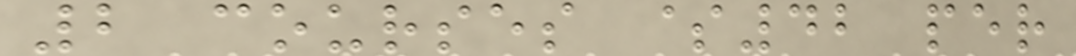2 courses $42 per
